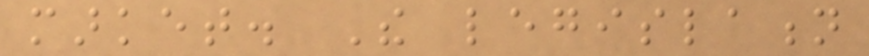market. The legislation
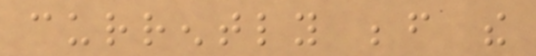currently before the
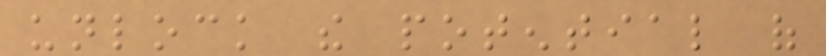unlock the potential of
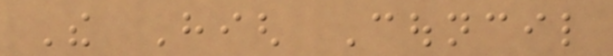The High Council
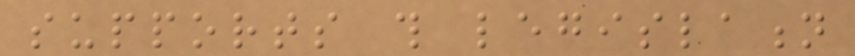supports this legislation
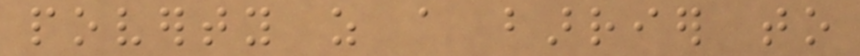poverty as a barrier to
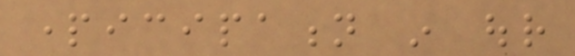participation in our
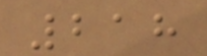218
